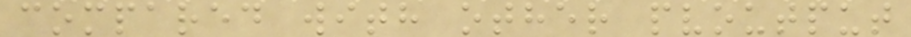compared with other pvoutput
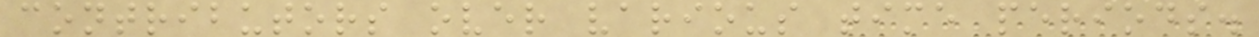contributors over various time periods.
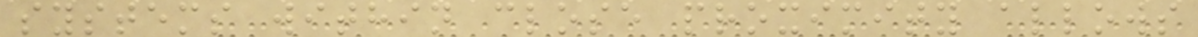systems within close proximity allows
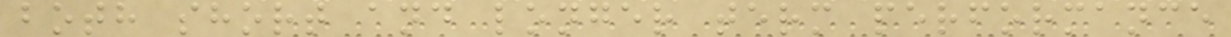both short and longer term performance
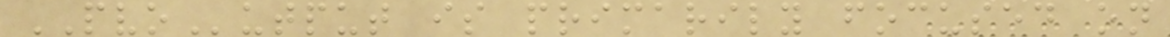PVOutput is primarily focused on
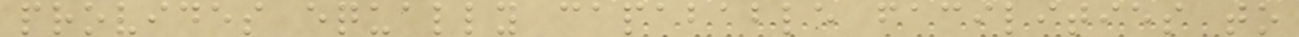provides equally capabable facilities to
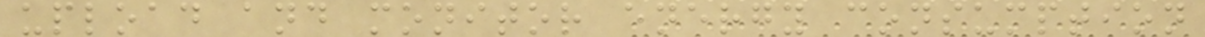upload and monitor energy consumption
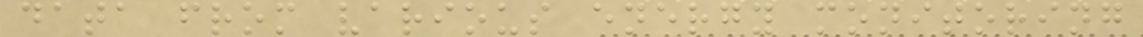data from various energy monitoring
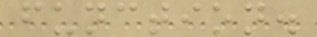function.
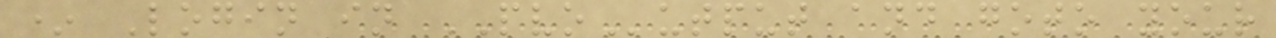* Login in PVOutput and goto your
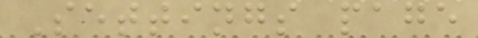Settings page
